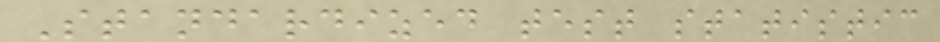Standardized test statistic
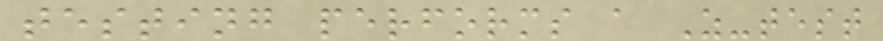testing performs a Z-test
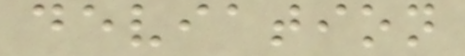deviation
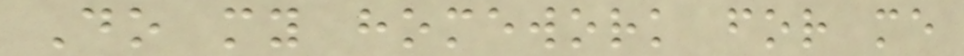Do my homework for me
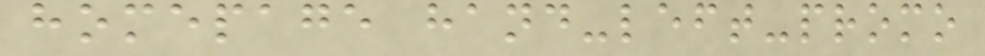homepage hand-left-promo
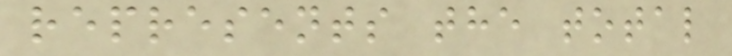represents the total
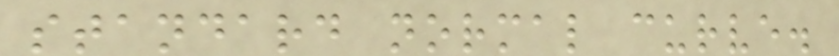standard normal curve.
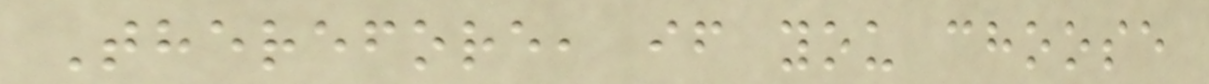Therefore, if you choose
